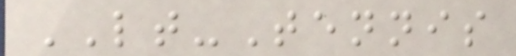LT-Tennis
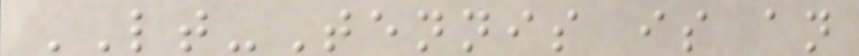LT-Tennis is an
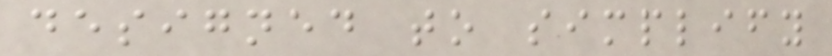designed to simplify
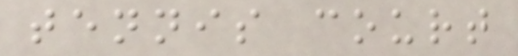tennis court
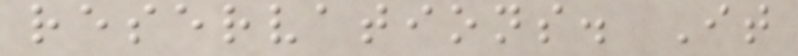reservations. It
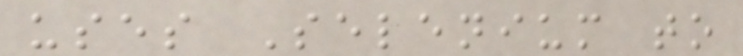uses Selenium to
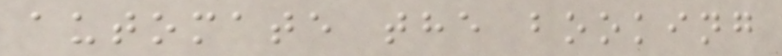automate the booking
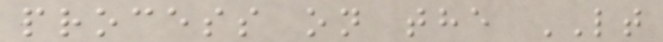process on the LT
